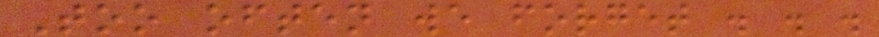Too often we forget . . .
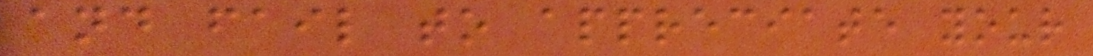and fail to appreciate your
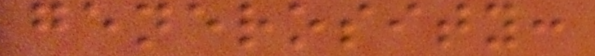generosity:
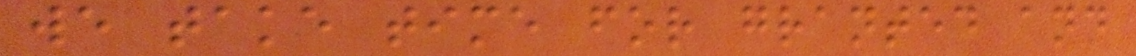we take time for granted and
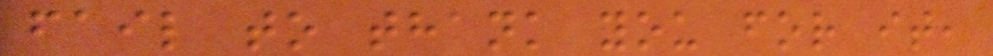fail to thank you for it,
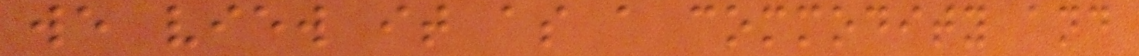we view it as a commodity and
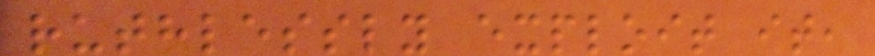ruthlessly exploit it,
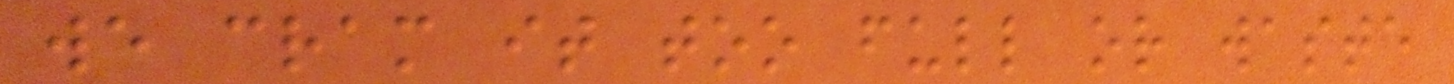we cram it too full or waste
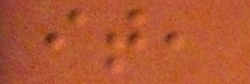it,
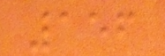156
